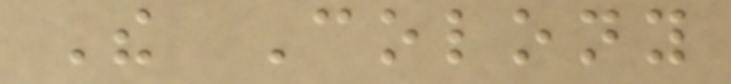The Colony
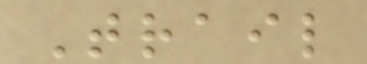Trail
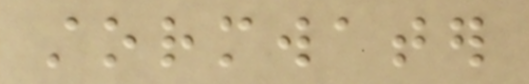stormwater
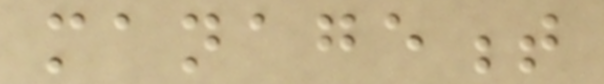management
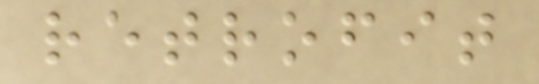retrofit
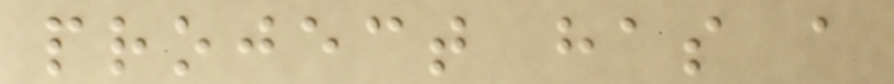project has a
